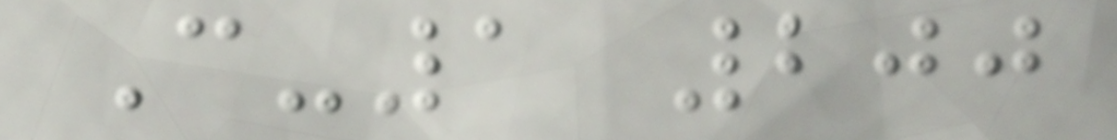C-1 200
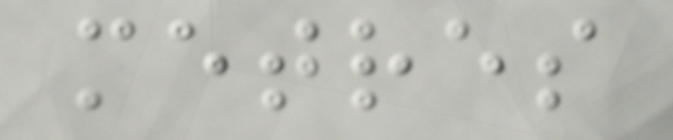metres
